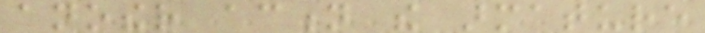another action the armature
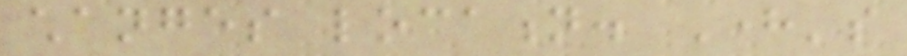changes location. Here's
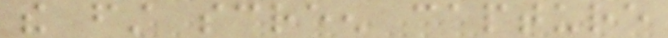the first screen capture
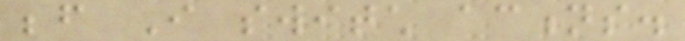before I switch actions.
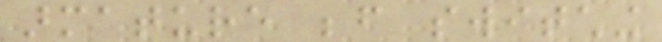armature before switching
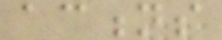actions
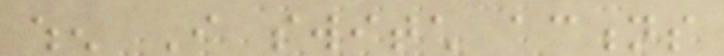when I switch actions
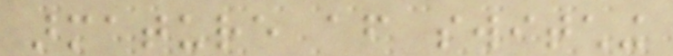armature after switching
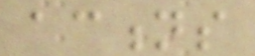actions
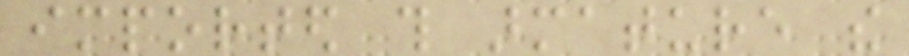imported this armature the
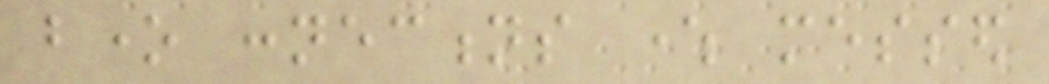bone connections where messed
